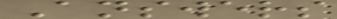Answers
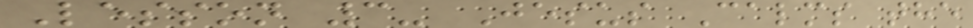Lesson 3- Jesus Calms the
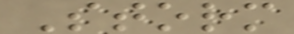Storm
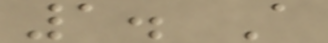1. A
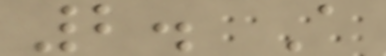2. A
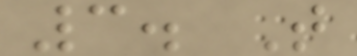3. T
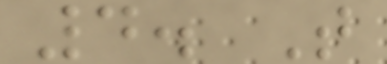4. T
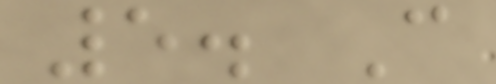5. C
